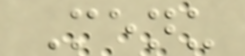Menu
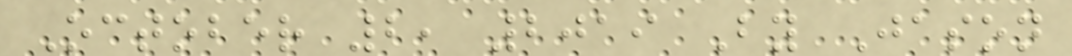October 2, 2019 By Jason
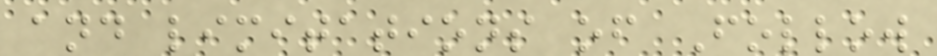and limitations of Follow
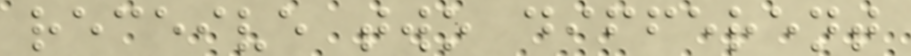receive two different
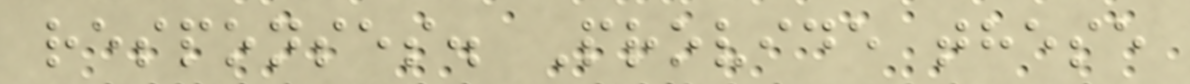responses. Provide these
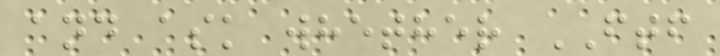and ask whether FTF
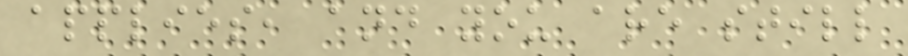applies, and you are still
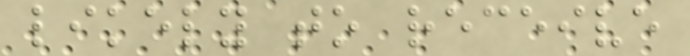likely to receive
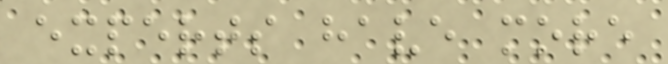experts have more
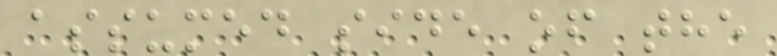assumed side of the
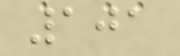101
